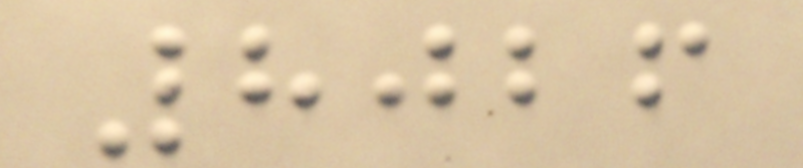8026
